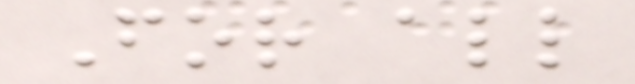For all
